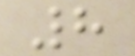8
